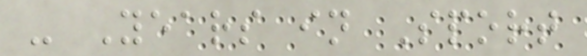- Years in Sport
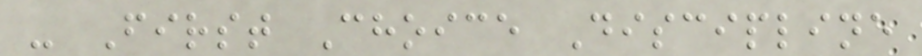- First Choice Discipline
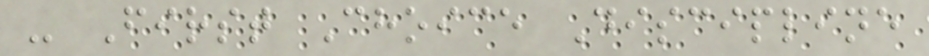- First Choice Discipline
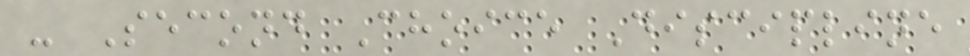- Second Choice Discipline
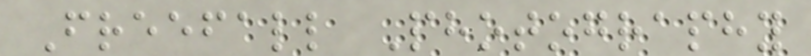Freefall Photography
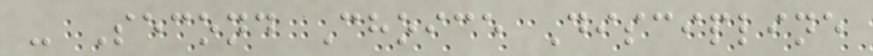- Second Choice Discipline
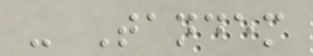- Tandem
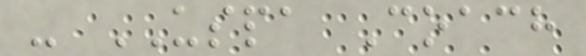- USPA Coach
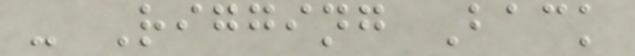- Rigging Back
